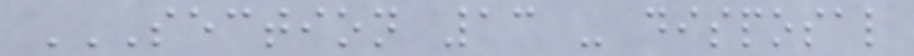SECTION 13 - DISPOSAL
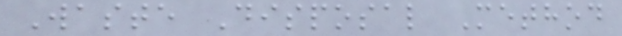Waste Disposal Method
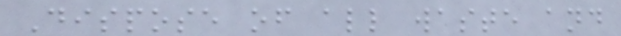Dispose of all waste and
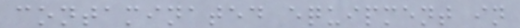contaminated equipment in
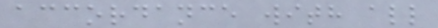accordance with all
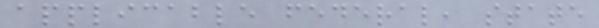applicable federal, state
